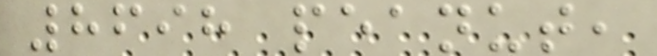8698 peanut,
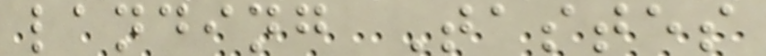landing Tastes
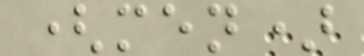(men)
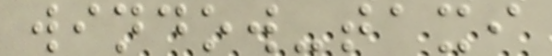window-taxi
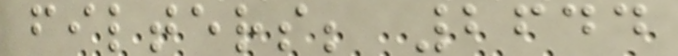filters; 2644
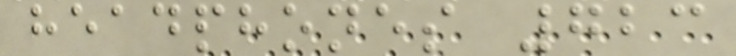headphones 723
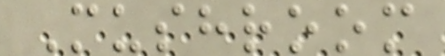Mushroom
